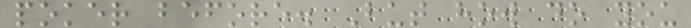poker before. But how do you
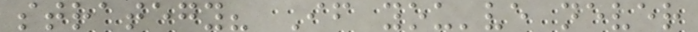strategy? If you've never
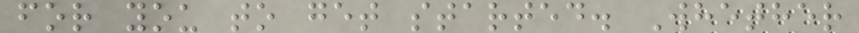for you to get started. Whether
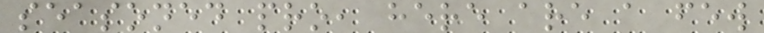seasoned pro, here are a few
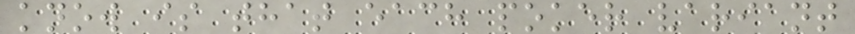know is that each poker variant
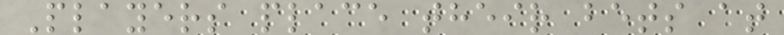Players place their bets at
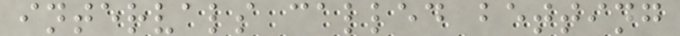intervals called betting
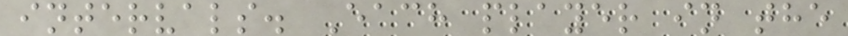intervals. Each player in the
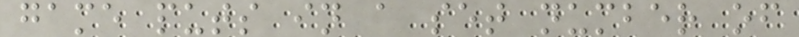game puts in a set number of
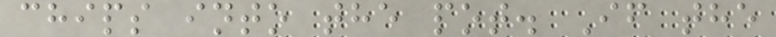chips into the pot. If the
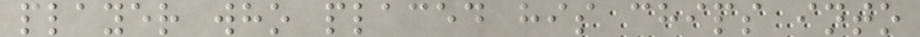player who placed his chips into
